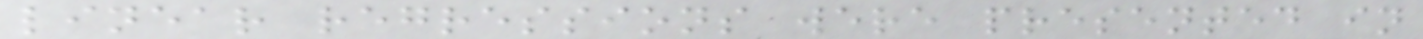linear regressions were presented in
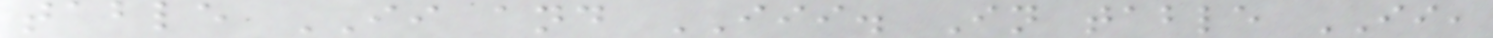table II and III. In table II,
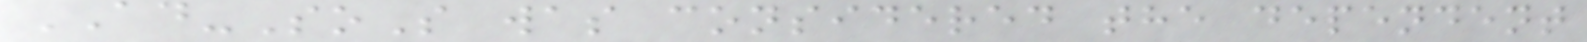AD-SoS was considered the dependent
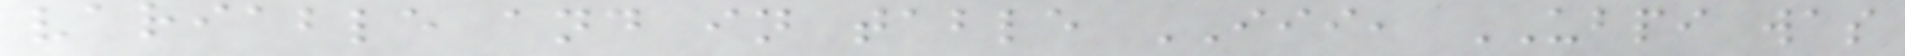variable and in table III, UBPI was
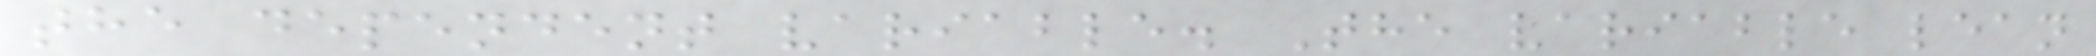the dependent variable. The variable lean
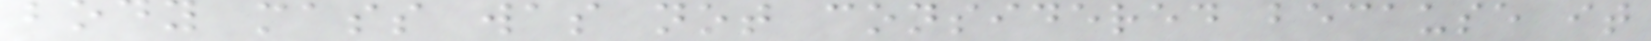body mass was not considered because it
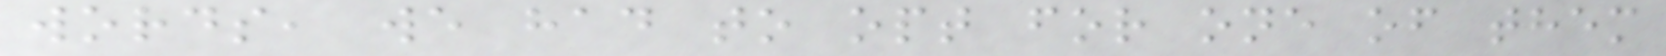words, we had to opt for one of them
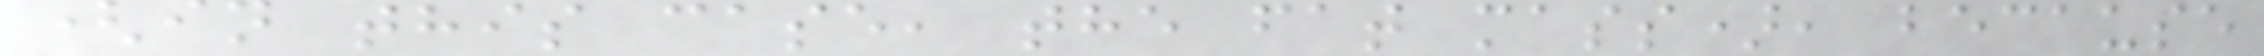(in this case, the fat mass), because
